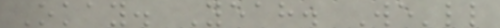Okay. Yeah. We'll
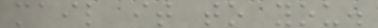mail it to you.
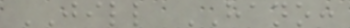JILL HANO:
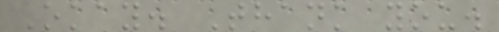Okay. Thank you.
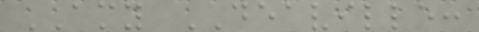AMY DEAVILLE:
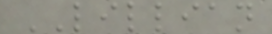LILLIAN
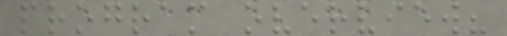program overview?
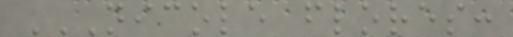NICOLE FLORES:
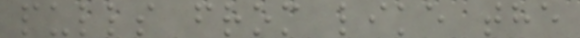pulls from like the
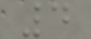4
